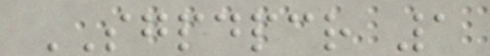SGPDPCR 1
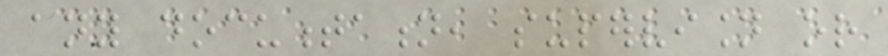any documentation, supervision or
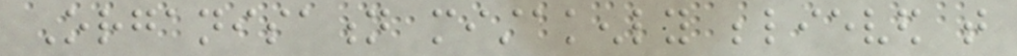Organisation mistakenly believed that
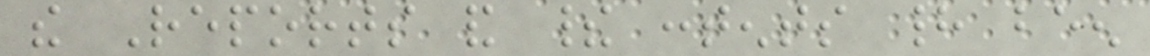the Reports and their contents had been
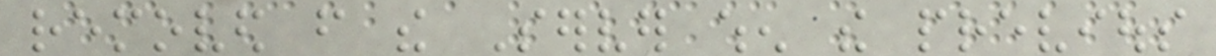removed from the Server when the previous
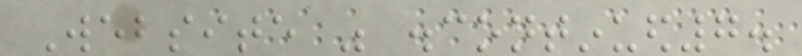Website was discontinued7.
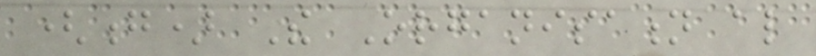(g) The Organisation also
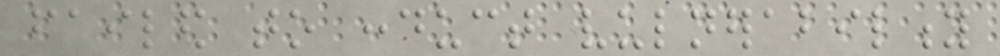failed to conduct vulnerability
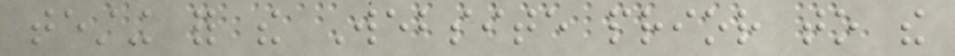testing for the Website prior to the
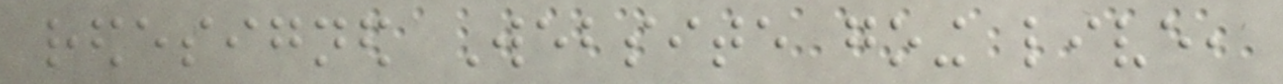redesigned Website going live,
